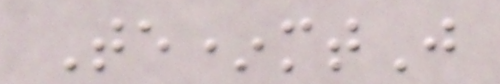Te*mtJ
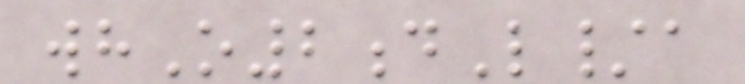whO2dL/a
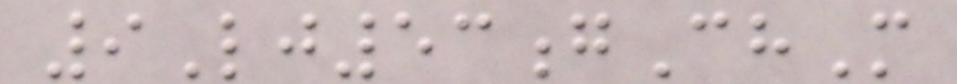9Lj53gChM
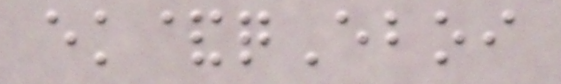ek&qEboi
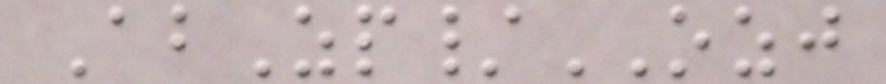AbZp/OZJ
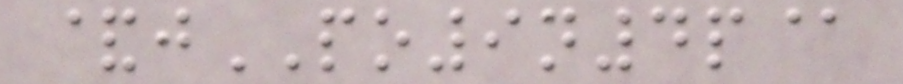&jPO9n4p@
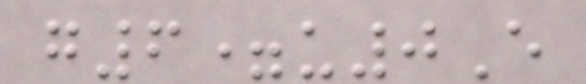g6=u0E
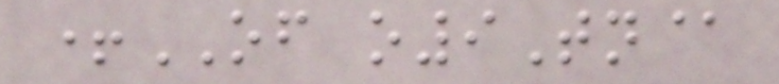+OF o9Tn@
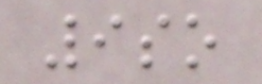9so
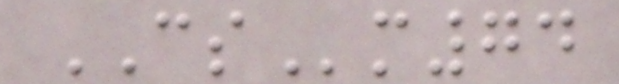CSm74
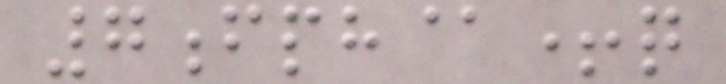7fph@+q
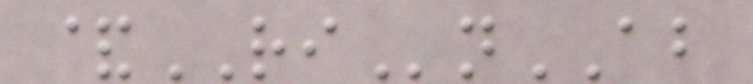&RInAB
